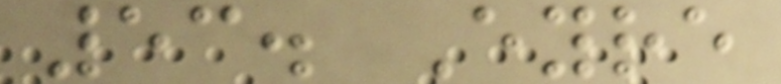53. Eyre
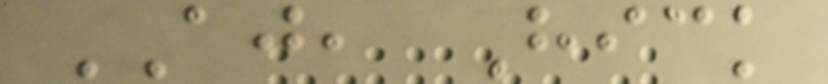AJ, Hick
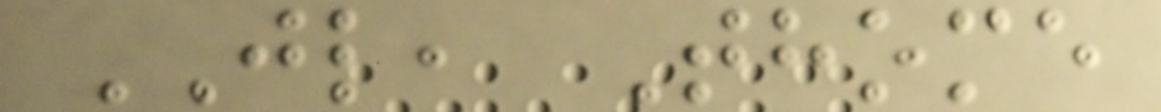JL, Thome
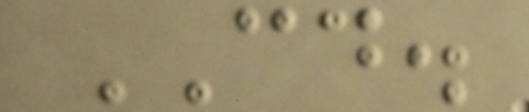CD.
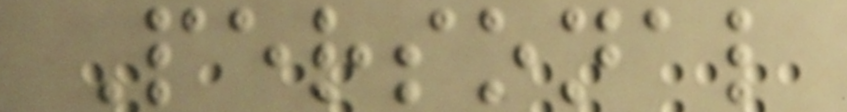Personal
